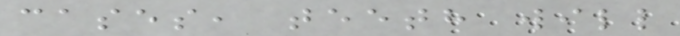cases, teeth will
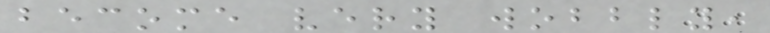become very wobbly,
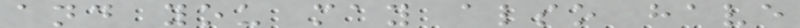and you may also have
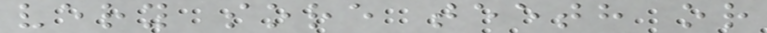very sore teeth or
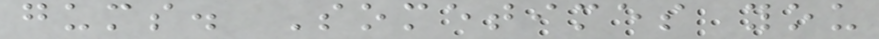gums. Sometimes you
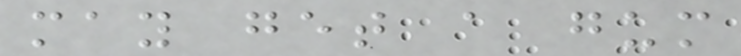may get a gum
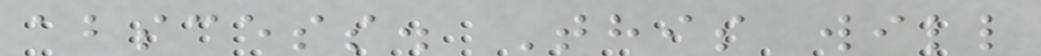abscess. This will
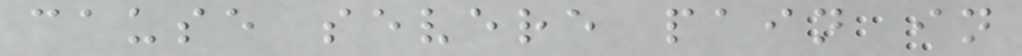cause severe pain in
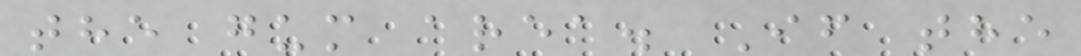the gum area. If the
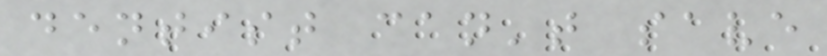dentist can't save
